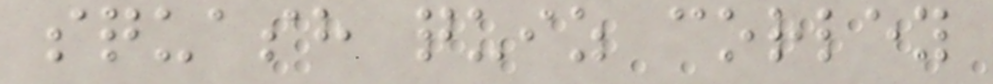squash quiz corley
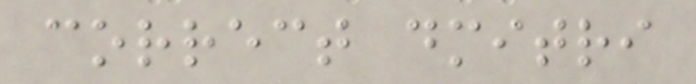correct dmitri
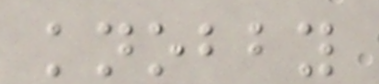knobby
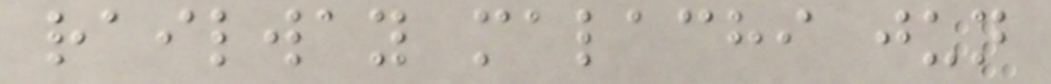railway malachi jun
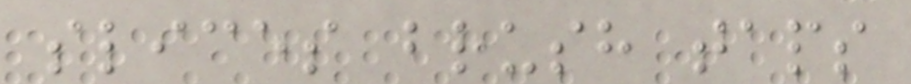slices brush taps
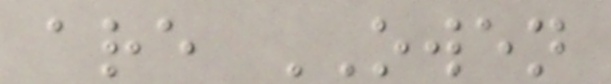are OWEN
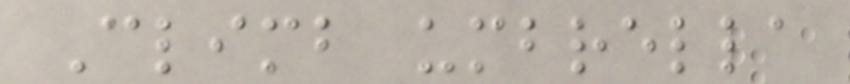Climb umbrella
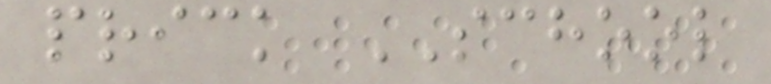prick SCHOOL
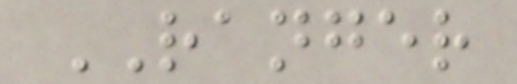RANGER
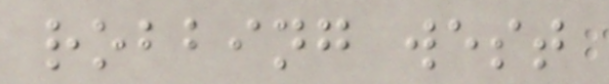robbing west
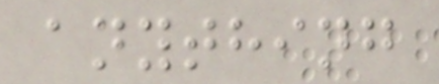anything
